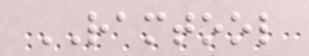RAMTOOL
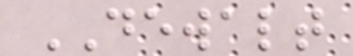DEWALT
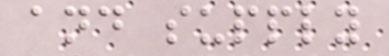and supply
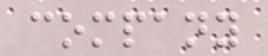company
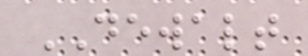DEWALT
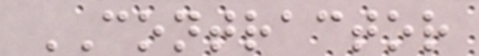CONTRACTOR
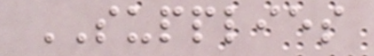SUPPLIES
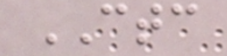CTC
